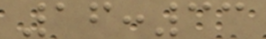16:33
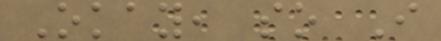Okay, so I
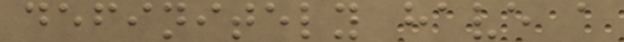definitely have a
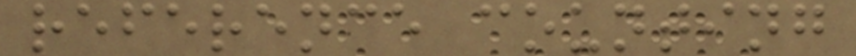reference counting
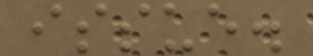issue.
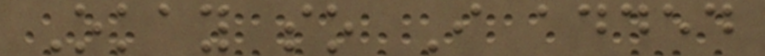Okay so I added
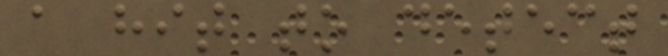a hit to detect
